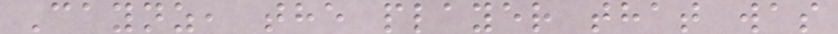Caynz, the player that was
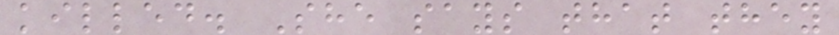killed. She says that they
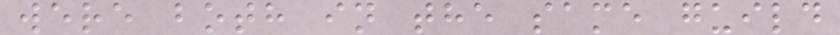were both in the same guild
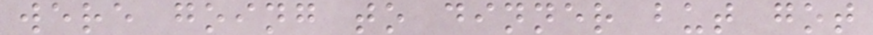were going to dinner but got
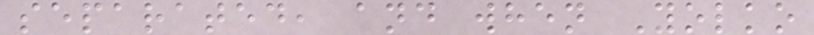separated, and when Yolko
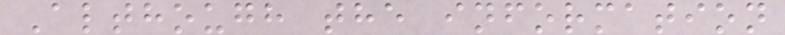Although the information
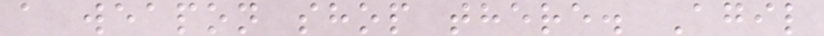a weapon shop there. Agil
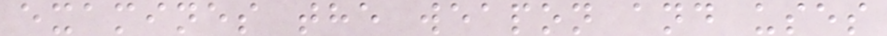examines the weapon and uses
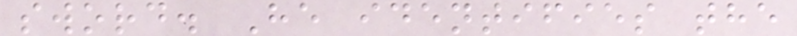sword. He identifies the
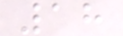18
